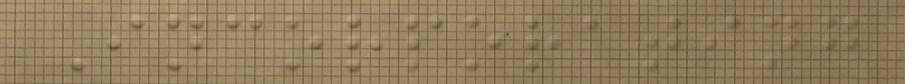Incorporating
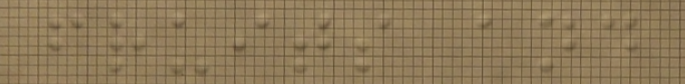fruits and
